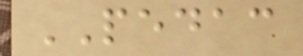PEDAC
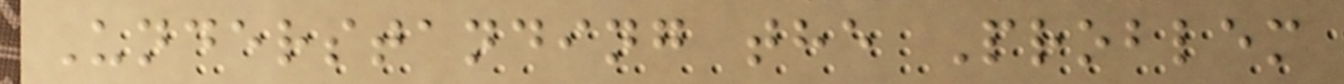Understanding the Problem
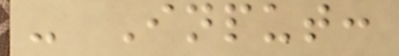- Input:
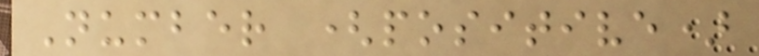Number (positive)
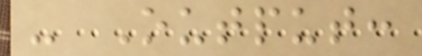- Output:
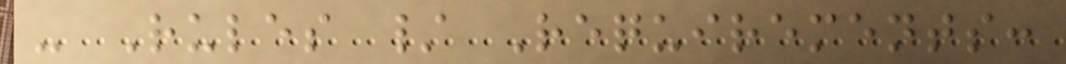- Rules / Requirements:
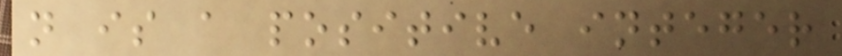n is a positive integer
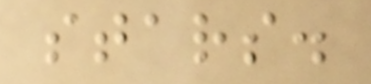stars.
